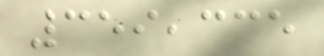359,335
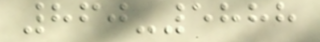860-5888
